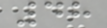48
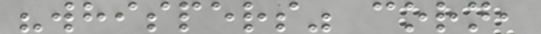"whispers" corn,
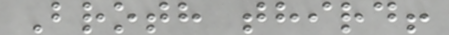Broth third!
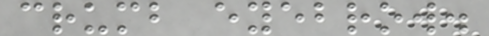crumb eyebrow.
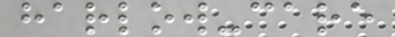harlow-care
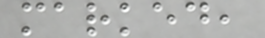marked,
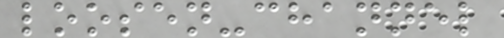loosen-channel
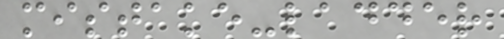mistake-ladder
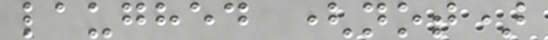laughed (not)
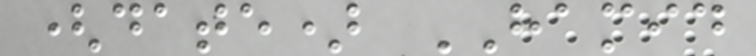(date) HAMID
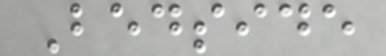Bedside
